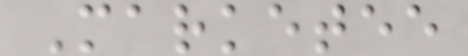Marketee
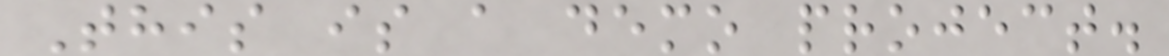This is a demo project.
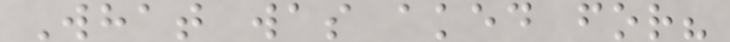What was aked for?
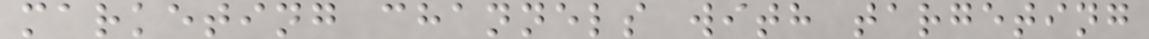marketing channels with targeting
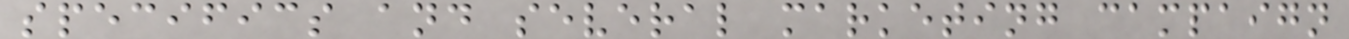specifics and several marketing campaign
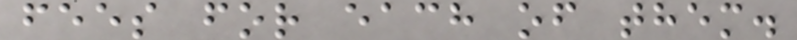fees for each of them.
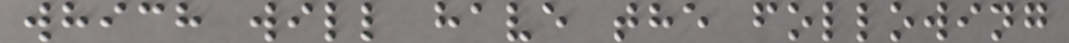which will have the following
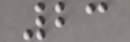23
